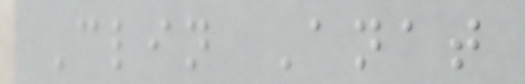Clin Anat
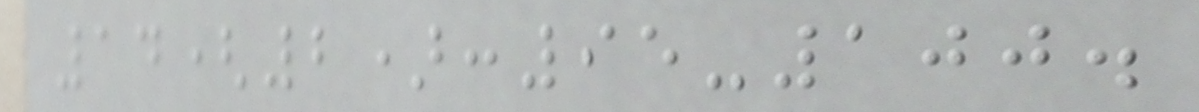14(2):95-100.
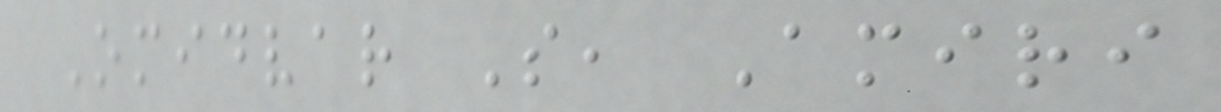Omidvar S, Amiri
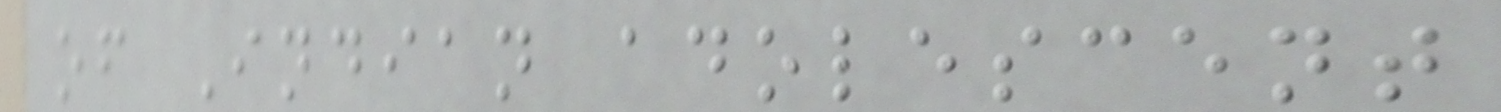of Indian adolescent
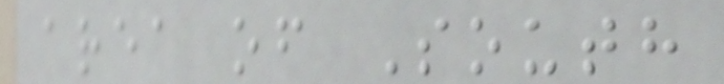area of South
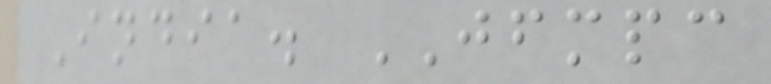India. JFMPC
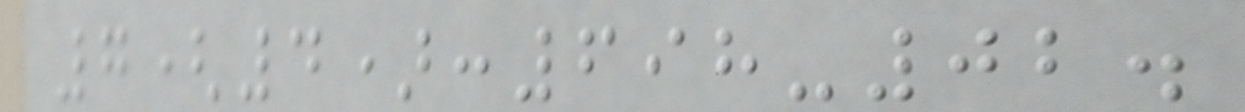7(4):698-02.
